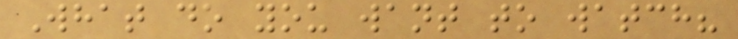What do you want to watch?
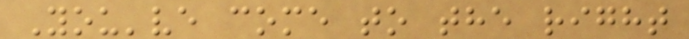You've come to the right
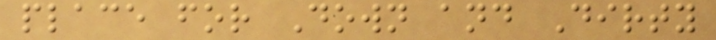place for Down and Dirty
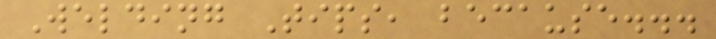Welding Tips, because...
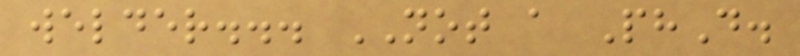welder... NOT a PhD.
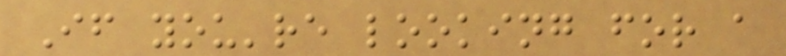If you're looking for a
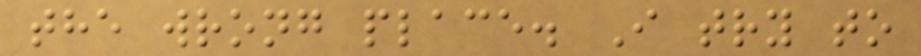the wrong place. I try to
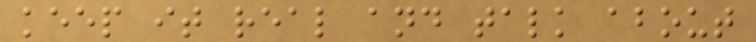keep it real and talk about
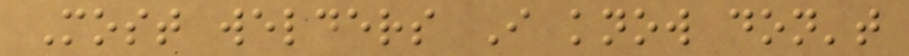Most welders I know don't
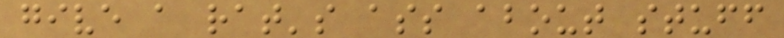give a rat's ass about stuff
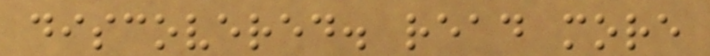discovered. read more
